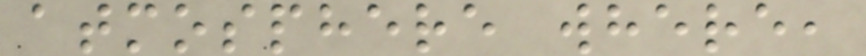atmosphere where,
